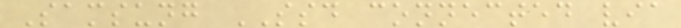Samsung SSD connected via
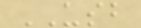USB
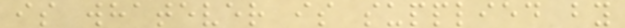is whatever is supplied by
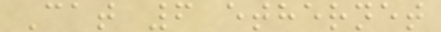Cat 6 ethernet
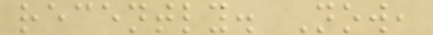recently. Now,
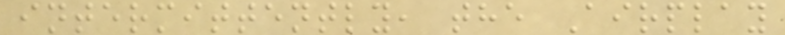intermittently, the Airplay
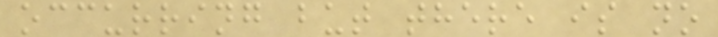occurring but there is no
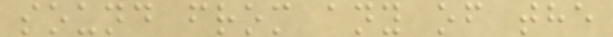sound from any of the
